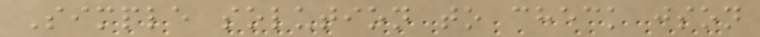Simple solution to check json
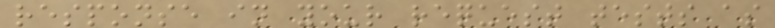response in your request tests as
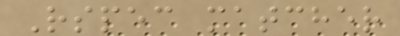Rspec matcher
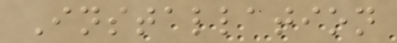Installation
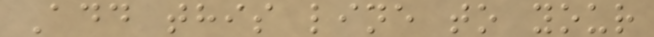Add this line to your
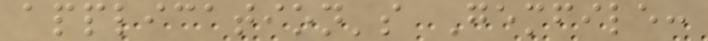application's Gemfile:
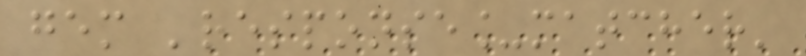gem 'response_matcher'
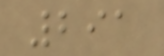291
